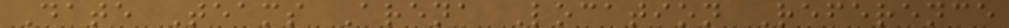Date Teams Arena Location Reference
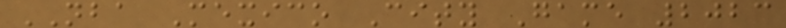NBA Mexico City Game 2023
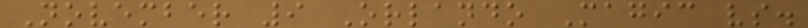November 9 Orlando Magic vs.
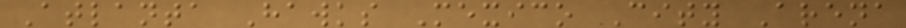Atlanta Hawks Mexico City Arena
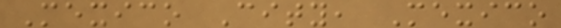Mexico City, Mexico
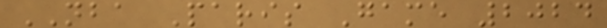NBA Paris Game 2024
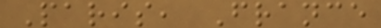Paris, France
